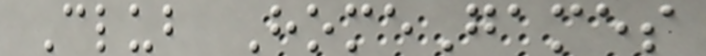Club HomeGames
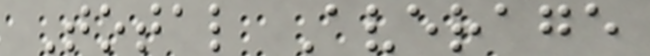Total Average
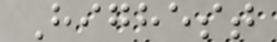Highest
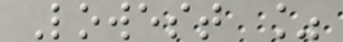Lowest %
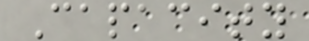Capacity
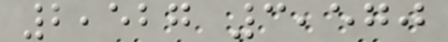2,527 3,570
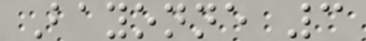Bayonne 3
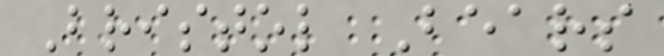Bristol Bears
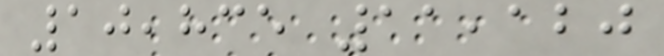10,835 11,120
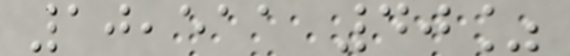10,511 40%
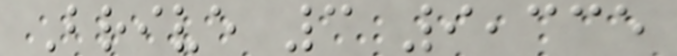Brive 3 9,335
